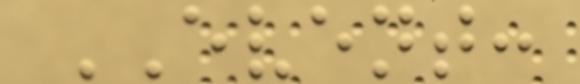EVENT:
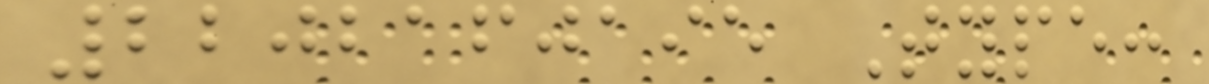2202160195 Type:
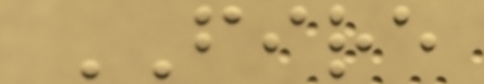FIRE
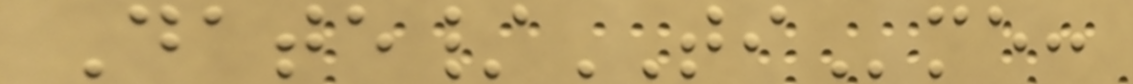Date/TIme:
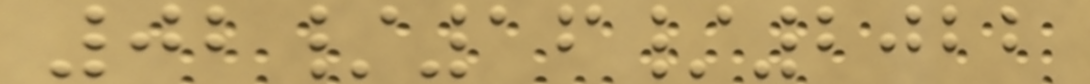02/16/2022
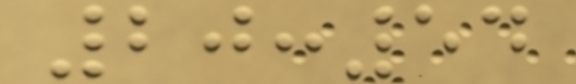20:54
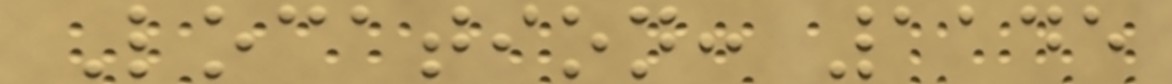Location: 1145
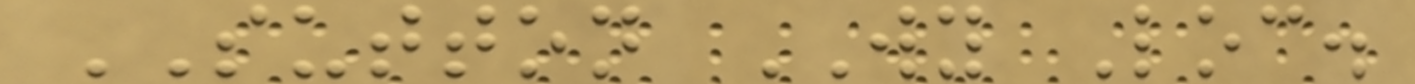SUTTON WY Loc.
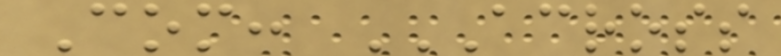Com: ACROSS
